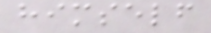himself
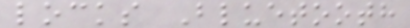locks Bluetooth
